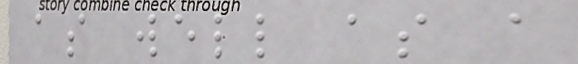as well as a
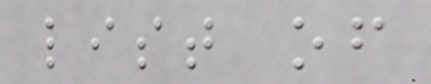list of
